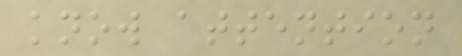know attention
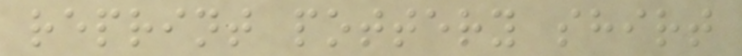reprint pottery shirt
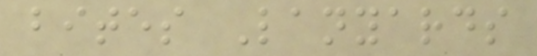bites Lanyards
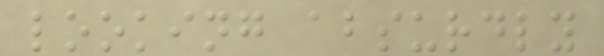looking absurdly
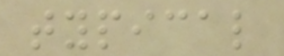typical
